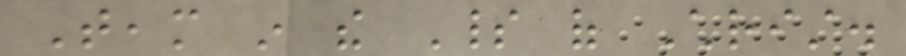Team in the Spirit of Christ.
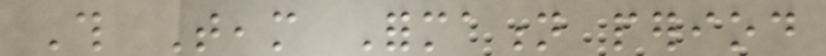This Team Formation period
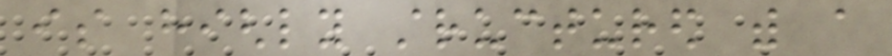is highly structured with a
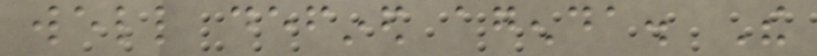well defined agenda. The
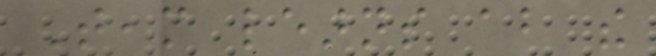Team learns about the
